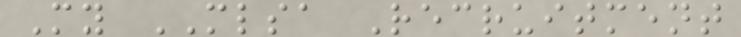My MLSA Recruitment
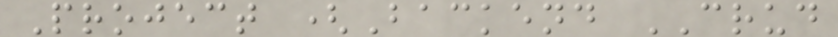Project (Backend CRUD
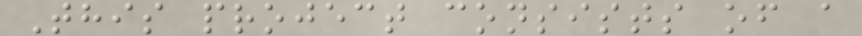This project consists of a
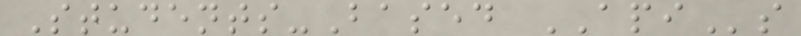Students-Based APIs
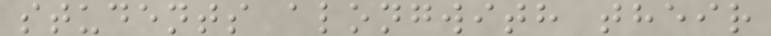students alongwith their
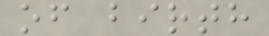of birth
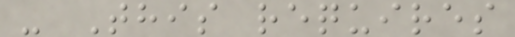- This requires
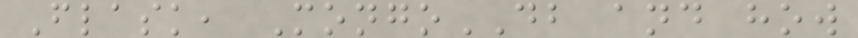Flask, MongoDB and how
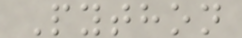Python
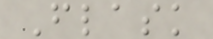Flask
